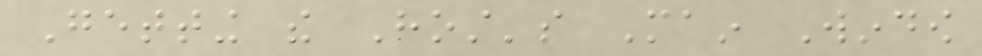Getting the Host's Main Window
